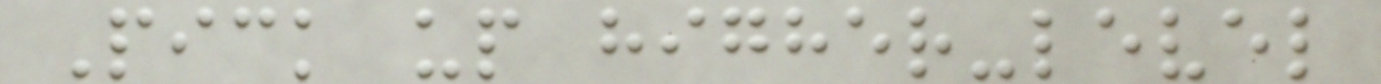Pick up higher-level
